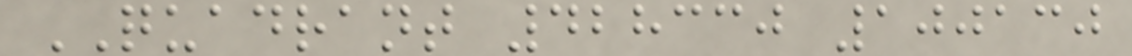QUADRANT 428330 100130
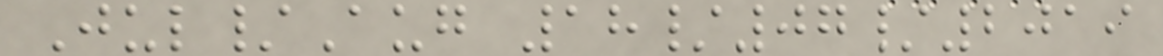Jul/Aug 18/07/2019
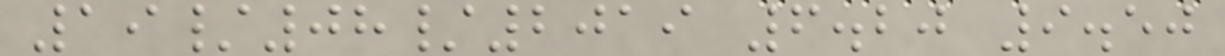19/08/2019 6.20 9.50
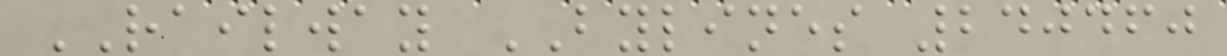RAILWAY BYLINES 240460
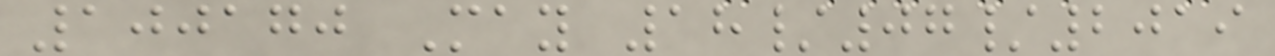100170 May 18/07/2019
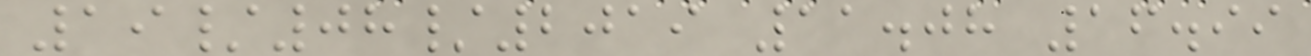19/08/2019 11.08 16.99
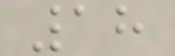18
